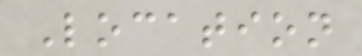Location
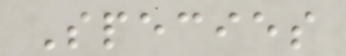Species
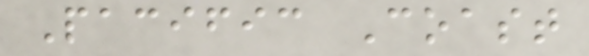Pacific Coast
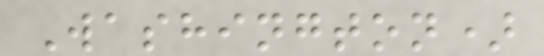Washington)
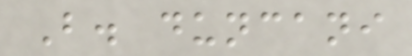B. duncani
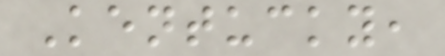Kentucky,
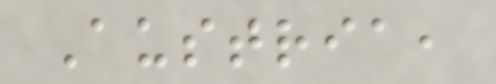Austria,
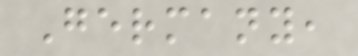Germany,
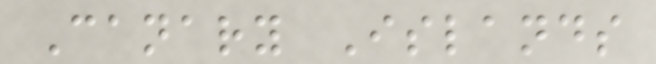Canary Islands
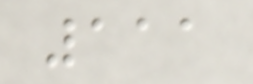111
